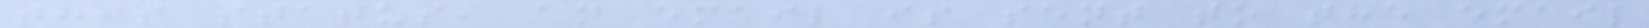this status, an email is sent to the email
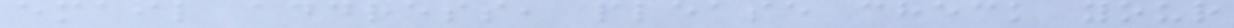email address, please check your
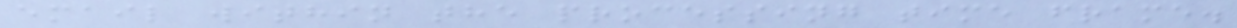email within the processing time frame.
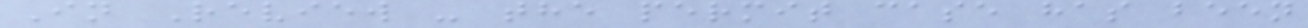In Review - the permit case has been
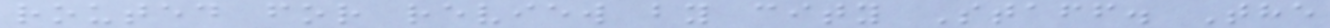routed for review by city Staff. The
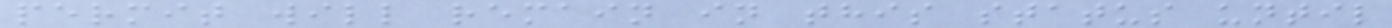permit will remain in this status until
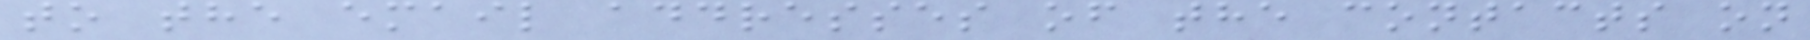to the email addresses of the contacts on
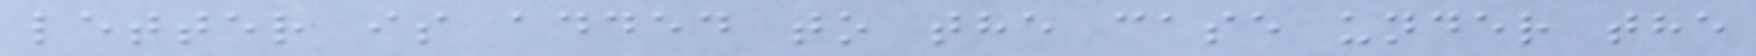letter is added to the case under the
